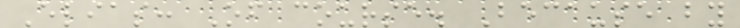Elias: Of course. Because by
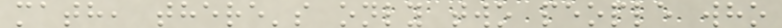math, there's only two people who
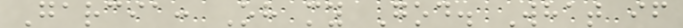Garcia: Oh my God. What if
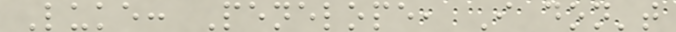Luke: Penelope, I don't
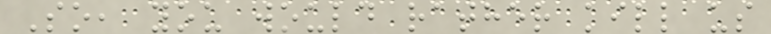So, you would rather kill us
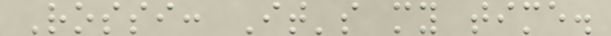Rossi: It's my time.
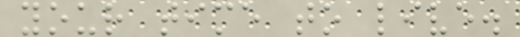your time to live.
